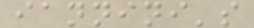iannini's
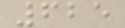625
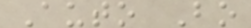Auto Bo
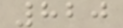820
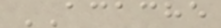ACACHE
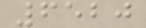6520
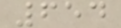654
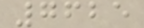7625
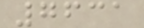7631
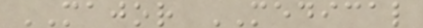MAJOR MEDICAL
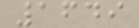1649
